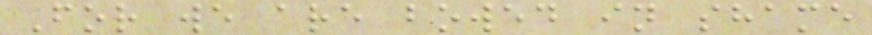For we are bowed in shame
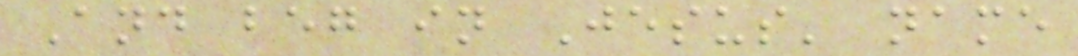And beg in Jesus' name
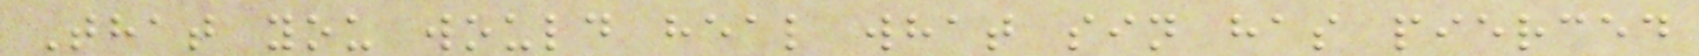That you would heal what sin has pierced
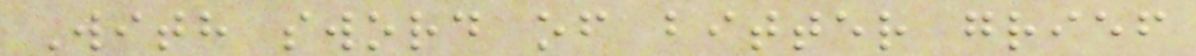With sword of bitter grief
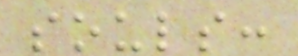souls:
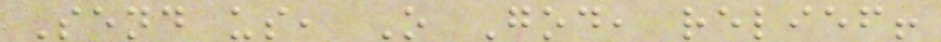Send us, O God, relief!
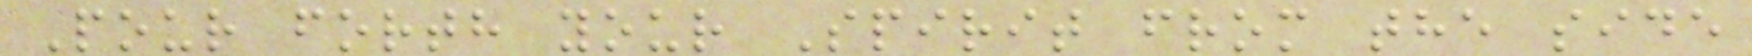Pour forth your Spirit from the side
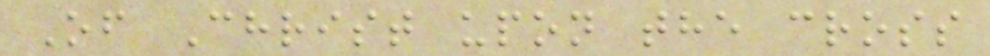Of Christ upon the cross
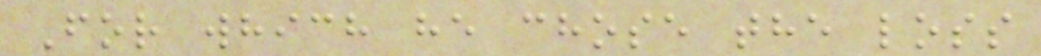For which he chose the loss
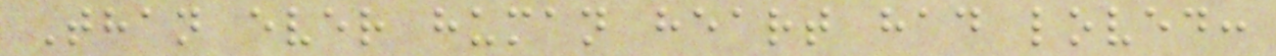Than ever human heart had loved:
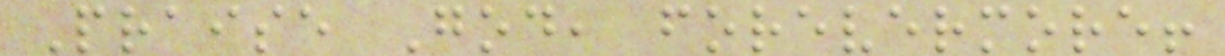Praise God, forevermore!
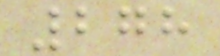278
